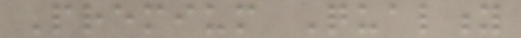Premium Quality
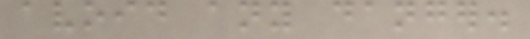avoid any danger.
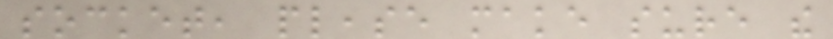socket, please make sure the
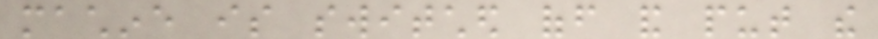machine is switched off and put the
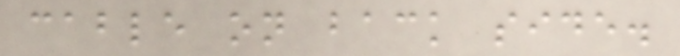cable on back side.
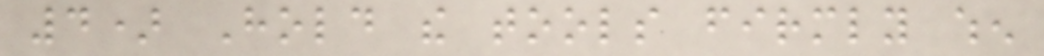4) Hold the tools firmly when
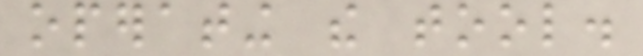operating the tool.
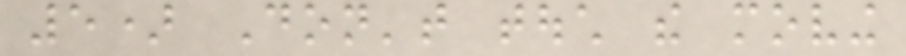5) Don't touch the moving
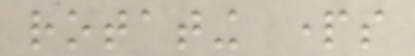rotating parts
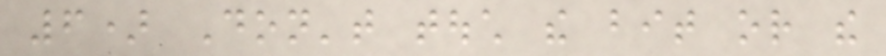6) Don't touch the bit or the
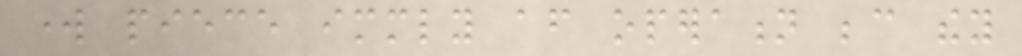work piece immediately after operation because they
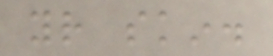your skin.
